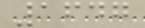1647
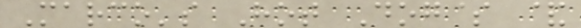Marco's Hot Dog$ &
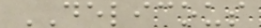DELICOUS
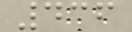436
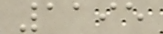1195
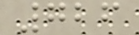726
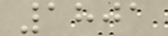1801
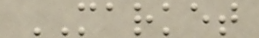MARKET
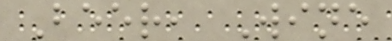Beer, Wine
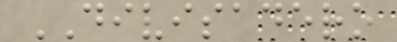DIVISADERO
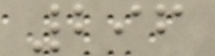296
